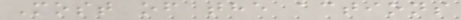Most of the actions
